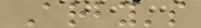Arby's
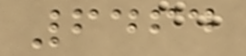6464
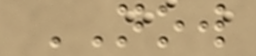NOW
